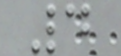4
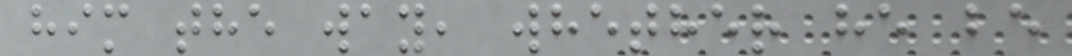him the way, whether he be
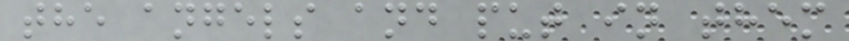the angels and put in them
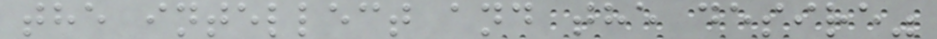the intellect and the desire"
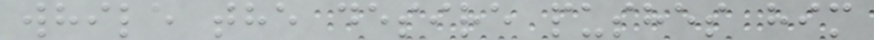while the desire pushes him
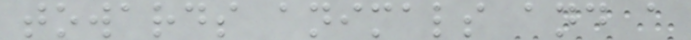towards animals and a
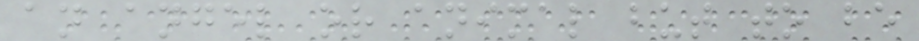an angel or animal but to be
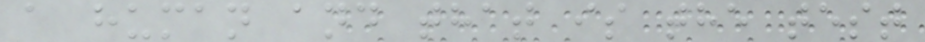a human and that is the test
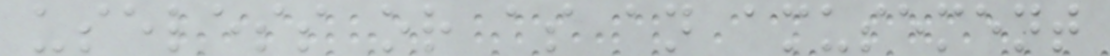useless or as an amusement
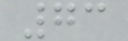73
